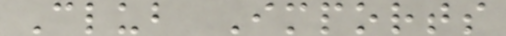Club Imports
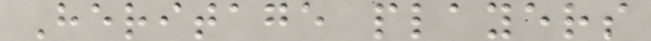Heritage players
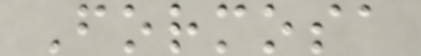Formosa
